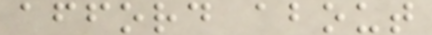afford about
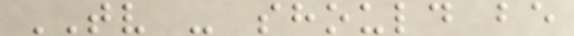TV - should be
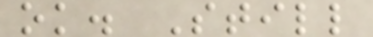ok. Still
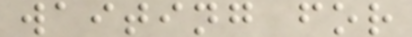waiting for
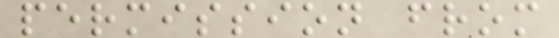permission from
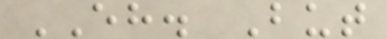EH. But
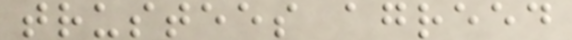trustees agreed
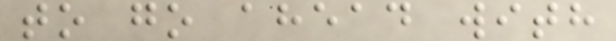to go ahead with
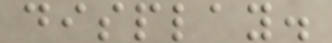display.
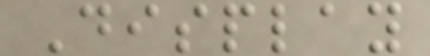Display
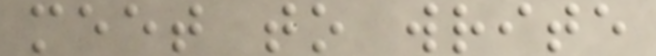meet to write
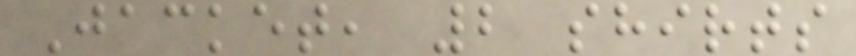Jacket, 2 shirts
